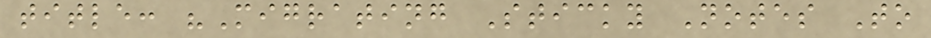title: "Migrating Sticky Notes To
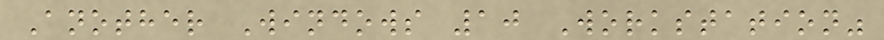Another Windows 10 Workstation"
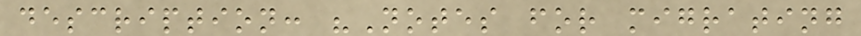description: "Notes for migrating
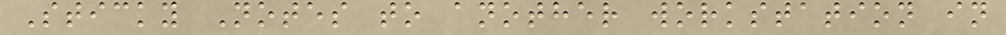Sticky Notes to another workstation in
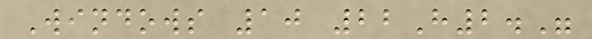Windows 10 22H2."
